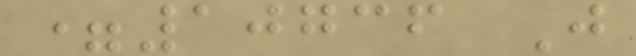=10736 J
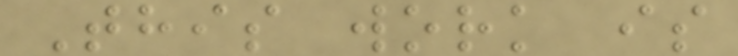This work is
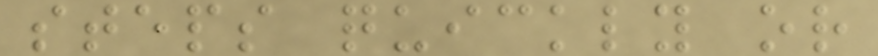steps quickly or
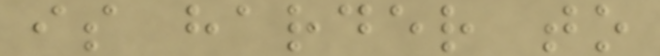is harder to
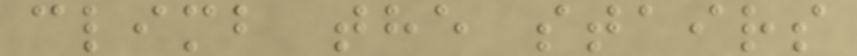climb the stairs
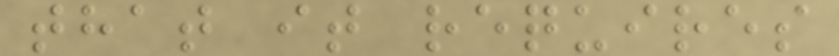that it requires
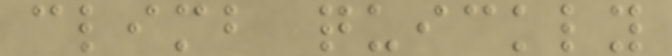climb quickly
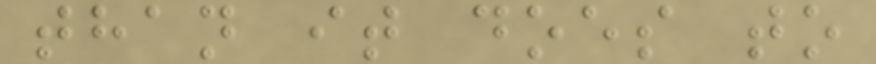than it does to
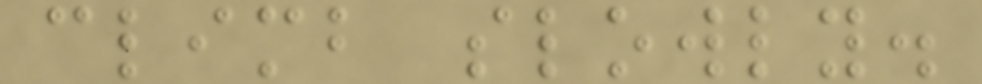climb slowly.
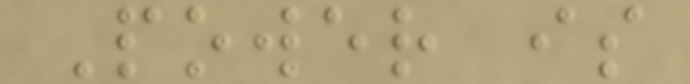Power is
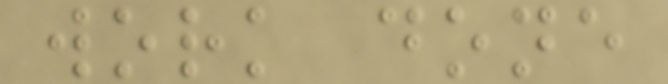work done
